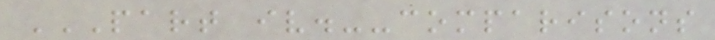PART IV.--COMPARISONS
